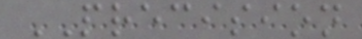PRECISION
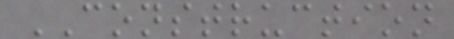CONSTRUCTION
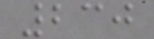230
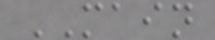MAIN
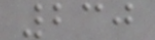230
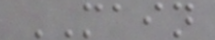MAIN
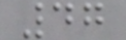47
